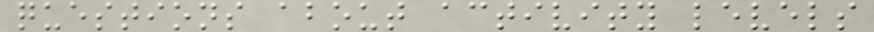questions about activity levels
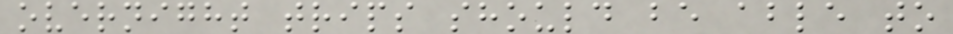overnight trips should be able to
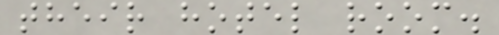their hotel room.
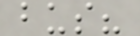bus?
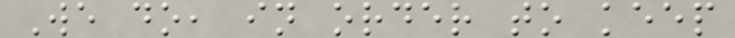We do, in order to keep
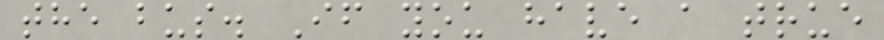the bus. If you have a true
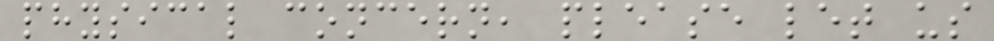physical concern, please let us
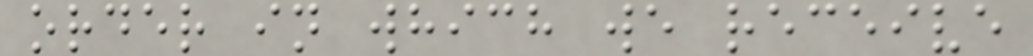order in which we receive
